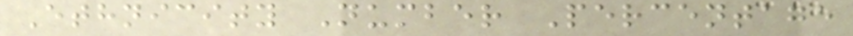Ethnicity Number Percentage
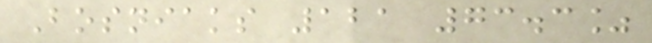Bosniaks 121 73.3%
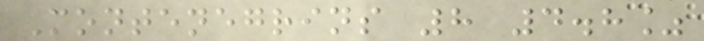Montenegrins 8 4.8%
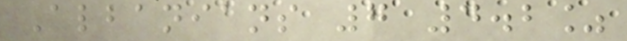Albanians 7 4.2%
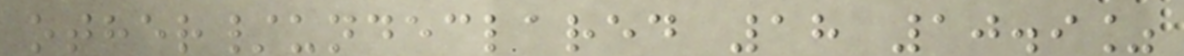other/undeclared 18 10.9%
